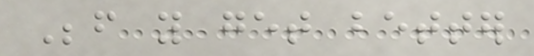Before you get better
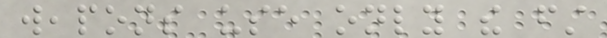weapons use only the first
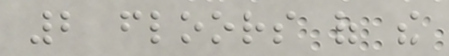2 floors of the
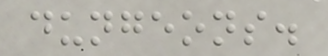dungeons.
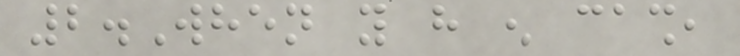2.When you have enough cash,
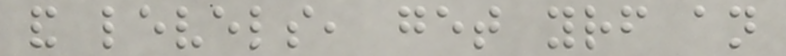and levels, get yourself an
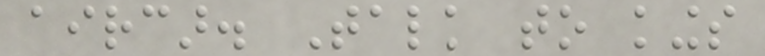aircar. Talk to kings
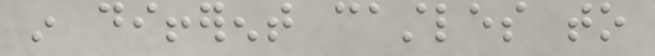in different castles to
